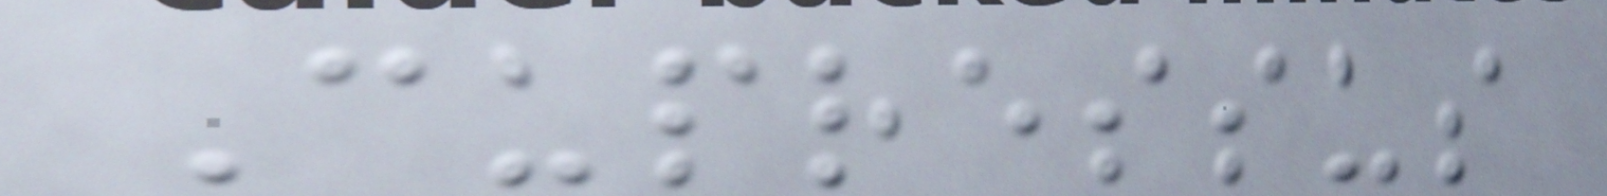Cupressus
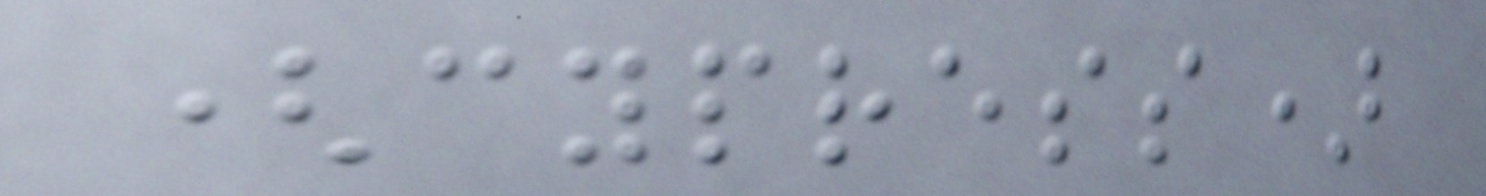(cypress)
